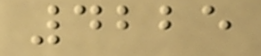4225
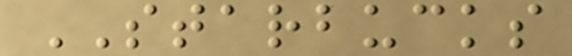STARBUCKS
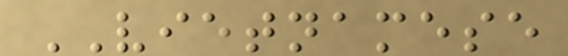VIETNAMESE
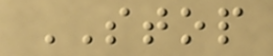STOP
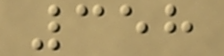358
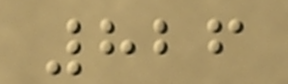826
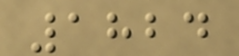1824
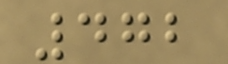472
